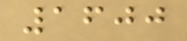1600
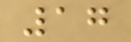17
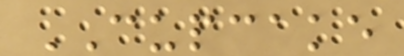CUPCAKE
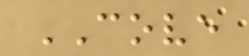COVE
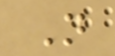N
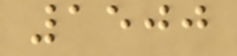1500
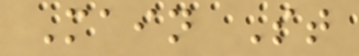Main St
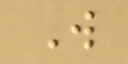W
